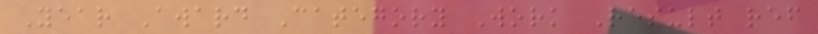Year Award Category Work Result ref
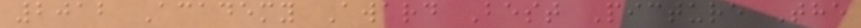2012 Academy Award Best Picture The
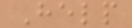Help
